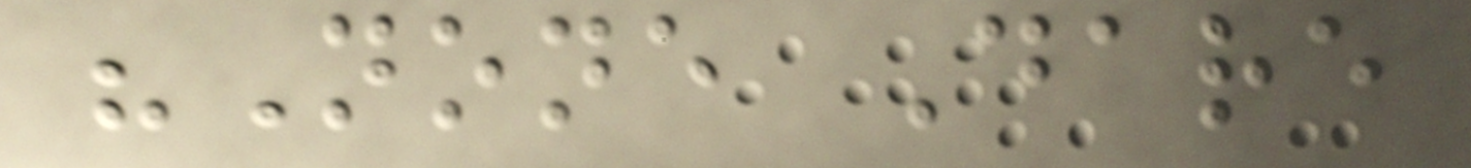"None Dare
